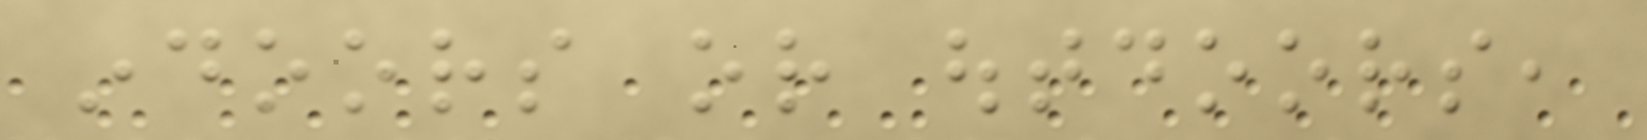indoors or outdoors,
